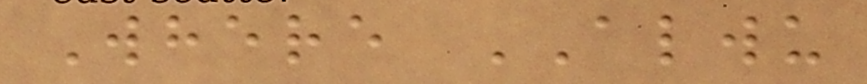Where ALWU
